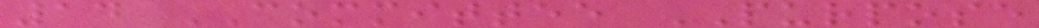14 COMMITTEE PURPOSE
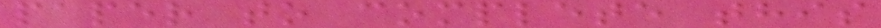paper to complete this
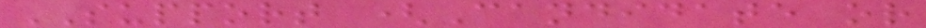SUPPORT (Candidate or
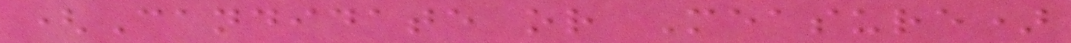(Candidate or Measure)
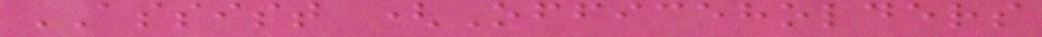ASSIST (Officeholders
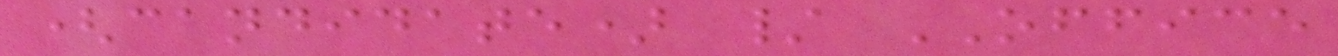(candidate) / OFFICE
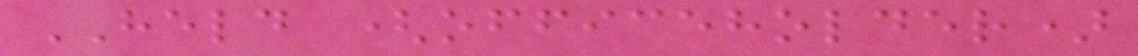HELD (officeholder)
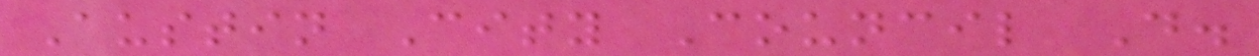Austin City Council D.
